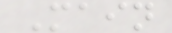Main
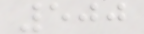500
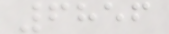6856
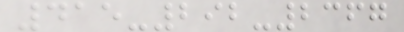415-292-2367
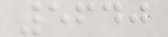5640
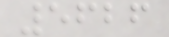5626
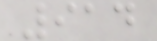914
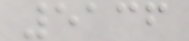5136
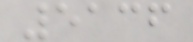5136
